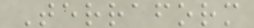Terraform
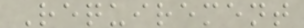Requirement
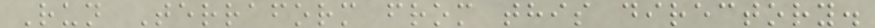Run Terraform from this directory.
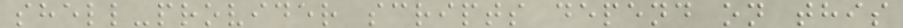shell-provider scripts depend on this
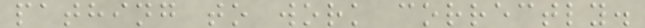pathing to work correctly.
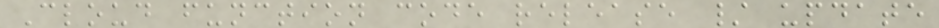Cloud function code release / update
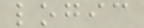logic
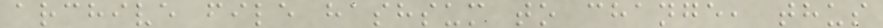archive file hashsum to change, thus
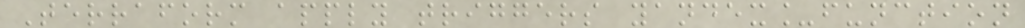Terraform apply triggers yandex_function
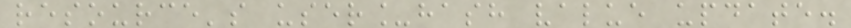resource's user_hash value update.
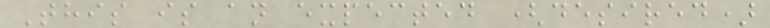This is an expected (desired)
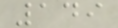149
